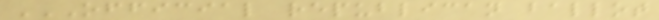OFFICIAL REPUBLICAN BALLOT
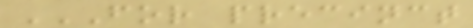FOR PRECINCT
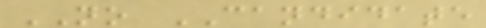NO CANDIDATE
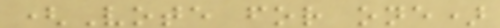(Vote for one)
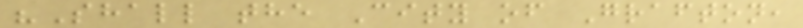"Shall the City of Grafton,
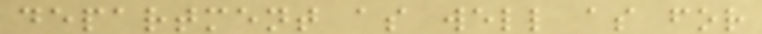department as well as for
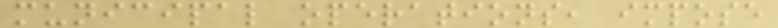municipal operations, impose
